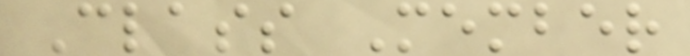Class Member
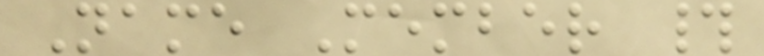Name Member #
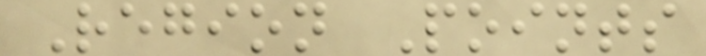Region Points
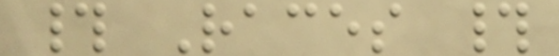# Races #
